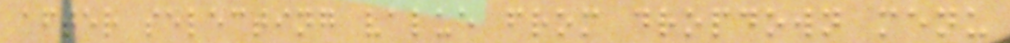after selecting value from dropdown menu
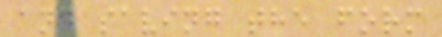and saving the form
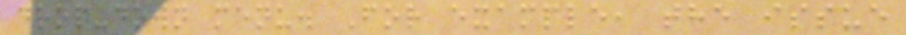drop-down menu. For example, the issue
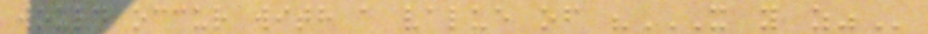would occur with a value of "X Y Z"
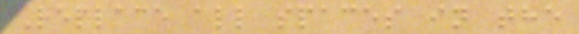Replace all spaces in the
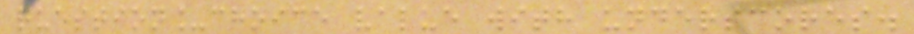question_choice value with underscores.
